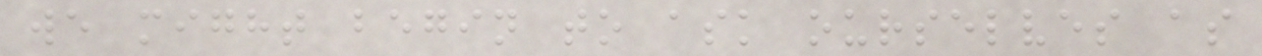we might begin to ask ourselves as
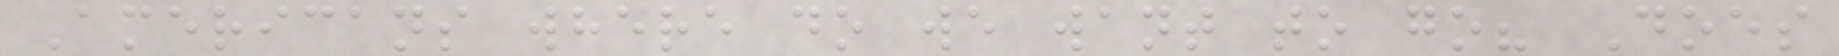Americans where do we want to go? Does
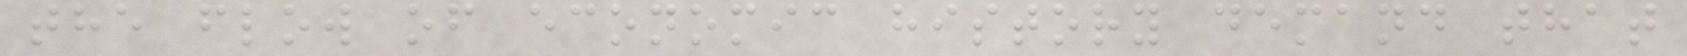the flow of economic history demand that
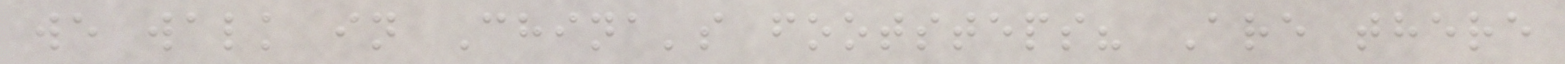we walk in China's footsteps? Are there
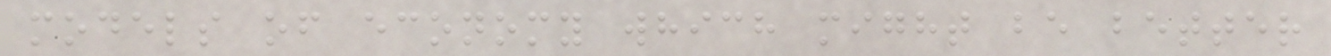models of economy which might be better
